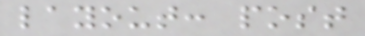layout: post
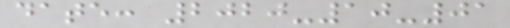date: 2020-10-01
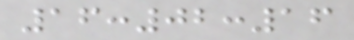16:02:16
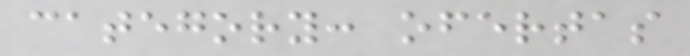category: ofertas
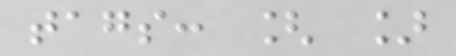tags: [ ]
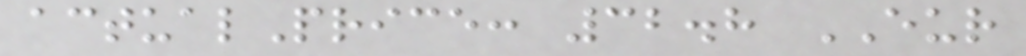actualPrice: 32.8 EUR
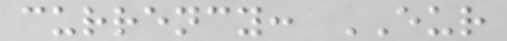currency: EUR
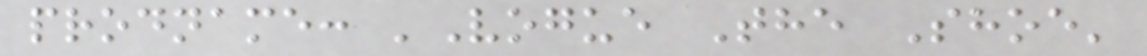prodname: 'Vogue The Shoe'
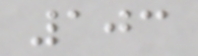103
